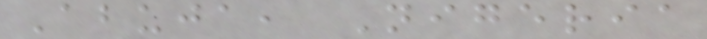Abuja, Nigeria
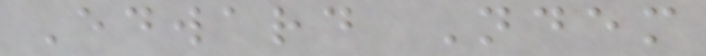Edward Ndem
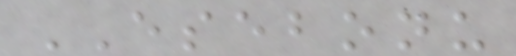ESEBONU
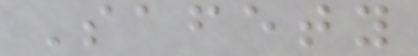Safety
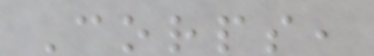Corps,
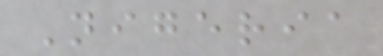Nigeria
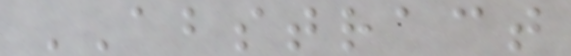ABSTRACT
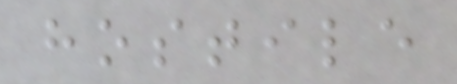hostile
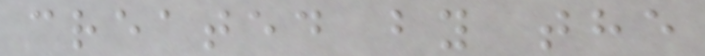created by the
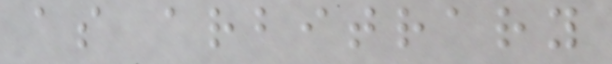as arbitrary
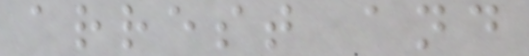arrest and
